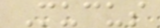Mucus
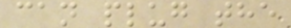can plug the
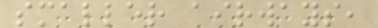smaller airways,
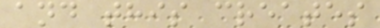and this creates
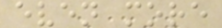even more
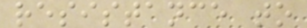resistance to
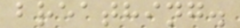breathing.
